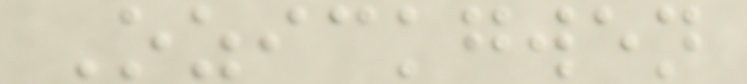Ozickgwen
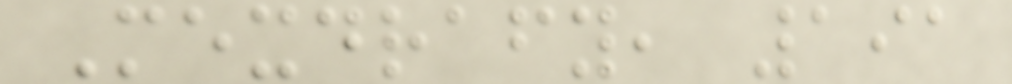Mexdrafy, 191
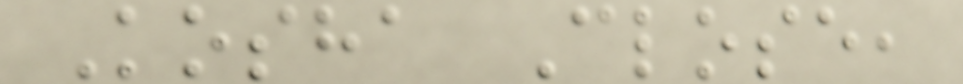Kosha Close,
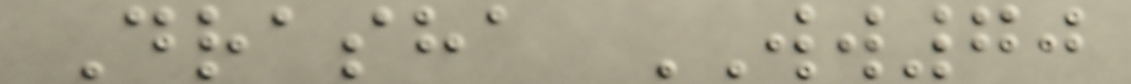Drasha WW70
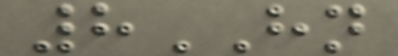8HN
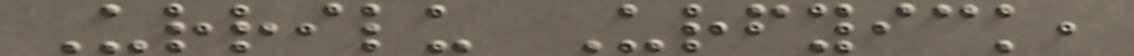Urrilu Urfyick,
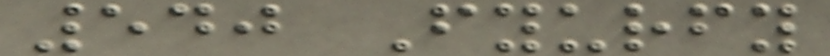540 Fyurfy
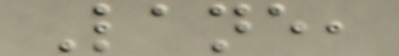Lane,
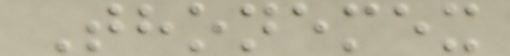Thonemex
